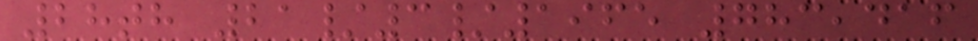28th 21/3/1965 783,416
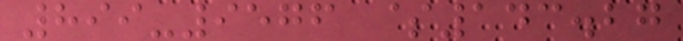899-9576 $143.27
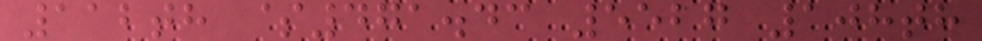112th $471.43 5527 108th
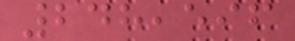248,596
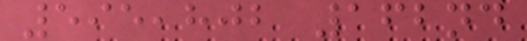595,802 162nd
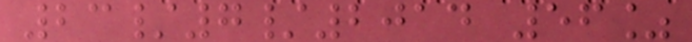23/7/2014 56%
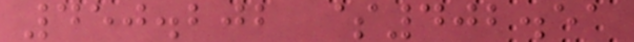450.202 $402.51
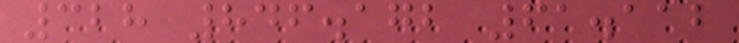328 846.172 61.112
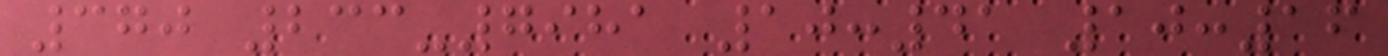370 233-7981 10:41 10:16
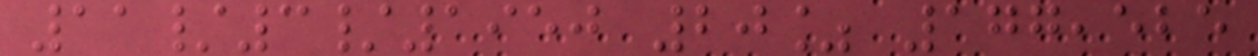11/3/1950 20% 177,525
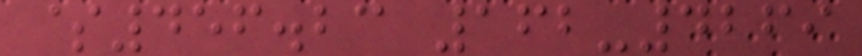$456.23 162-4269
